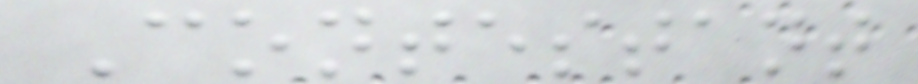Contestant
